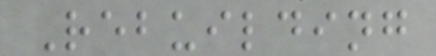Rebuilding
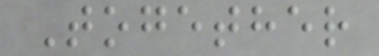Together
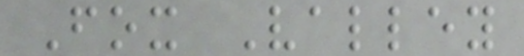Fox Valley
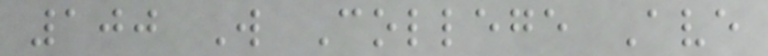100 W College Ave
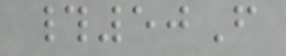#50F
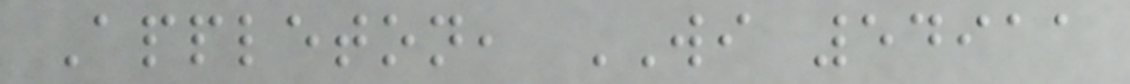Appleton, WI 54911
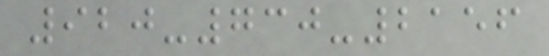920-730-2156
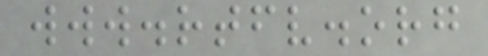www.rtfv.org
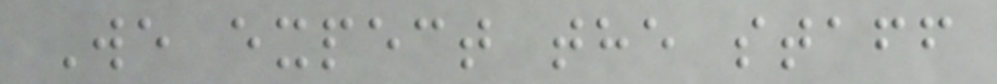We expect the staff
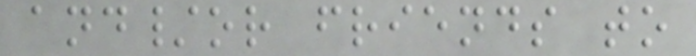and/or friends to
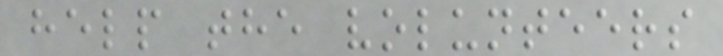help the volunteers
